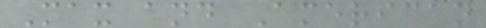Max and American
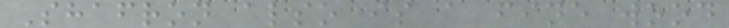Shafron also is a fine wood
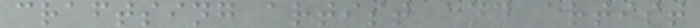craftsing artist and artist
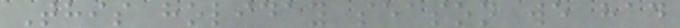This holiday season we had
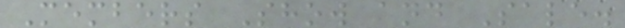Members Show and Sale.
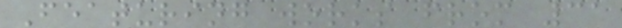Featuring works from 31
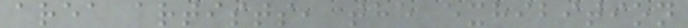area artists, the exhibition
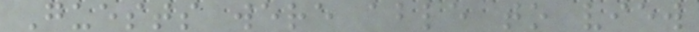Guests were able to view
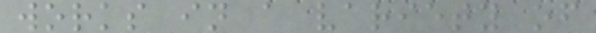works in a variety of
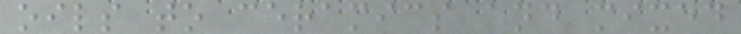oils to ceramics and mixed
